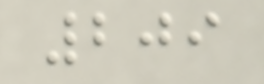209
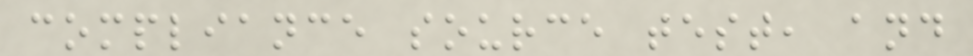compliance source test, and
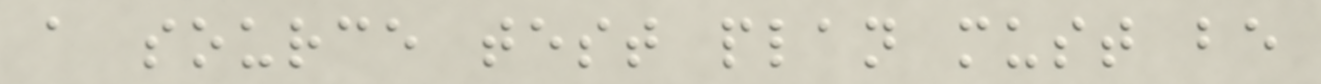a source test plan must be
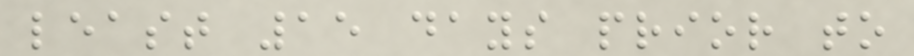least 15 days prior to
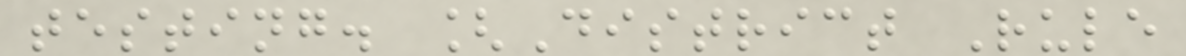testing. [District Rule
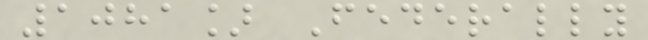1081] Federally
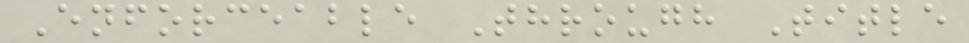Enforceable Through Title
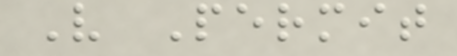V Permit
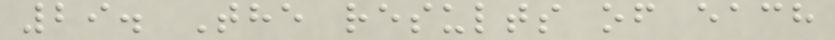29. The results of each
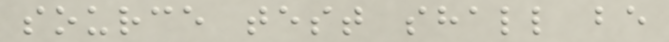source test shall be
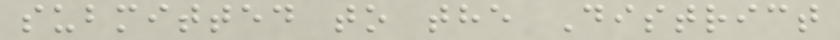submitted to the District
